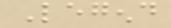Legend
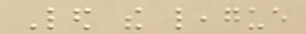Led the league
